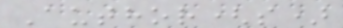Author(s)
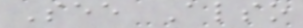See Also
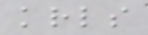krls
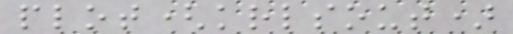plot(krlsout)
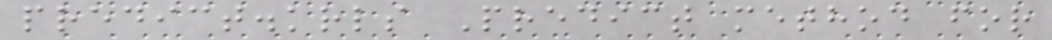predict.krls Predict method for
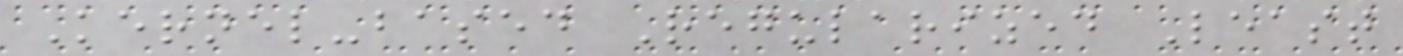Kernel-based Regularized Least
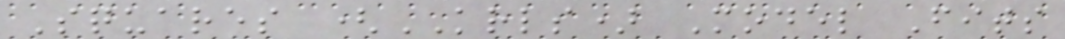Squares (KRLS) Model Fits
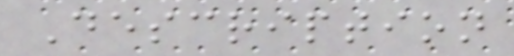Description
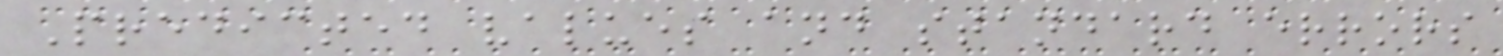Predicted values and standard errors
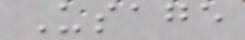Usage
